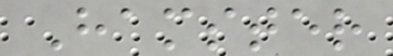Hamster
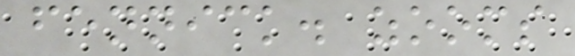fennick. zooms
